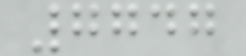7747
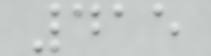415
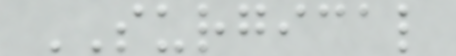SURGICAL
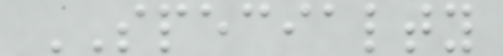SPECIALTY
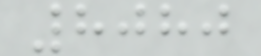8080
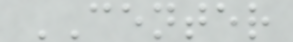CENTER
